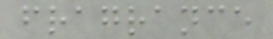fragrance
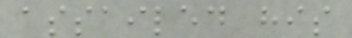assailed his
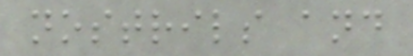nostrils and
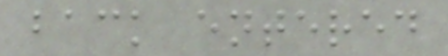back entered
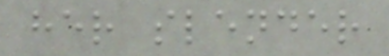her slender
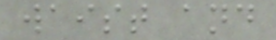waist and
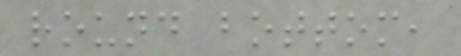round bottom,
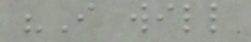"I will
